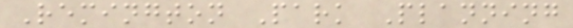Remington Park Planning
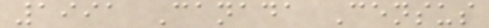1991 Canada Census
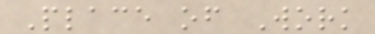Place of Work
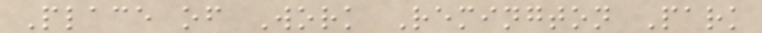Place of Work Remington Park
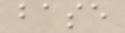base
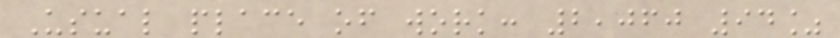Usual place of work: 2,060 94%
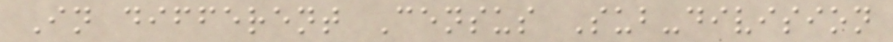In different Census Sub-division
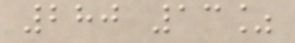280 13%
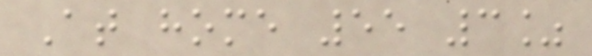At home 55 3%
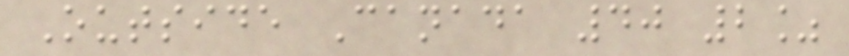Outside Canada 40 2%
